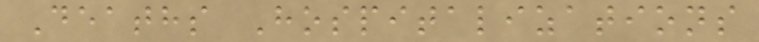Deaths Hospitalizations
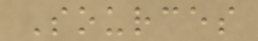Sources
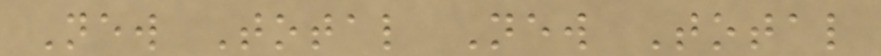New Total New Total
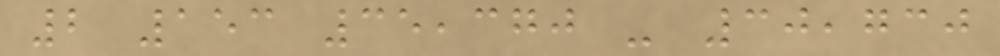2 153 35,370 - 30,730
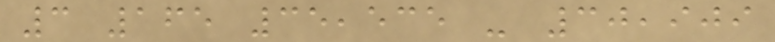3 165 35,535 - 30,909
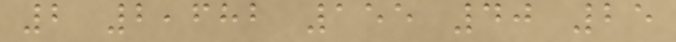2 2,682 155 40 25
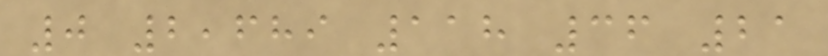0 2,689 118 36 21
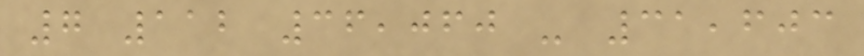7 112 36,060 - 31,603
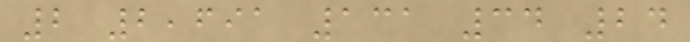2 2,691 131 34 24
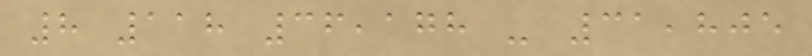8 118 36,178 - 31,805
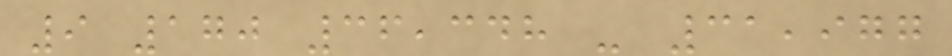9 170 36,348 - 31,977
